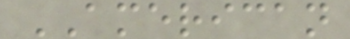AMERICAN
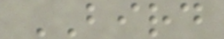BIRD
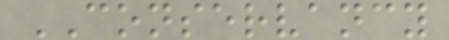CONSERVANCY
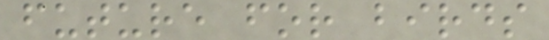future for birds
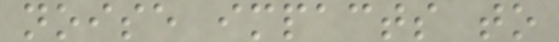noise impacts to
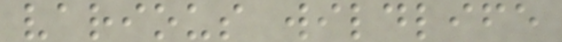various wildlife
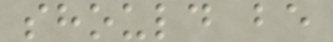should be
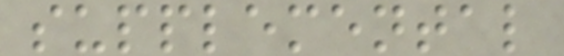supplemental
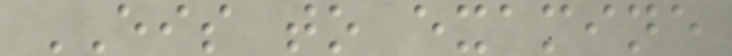EIS to examine
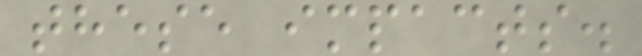these impacts.
